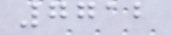7712
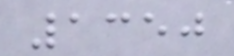1350
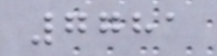7781
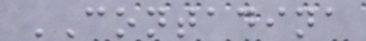CONTADINA
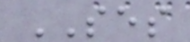SES
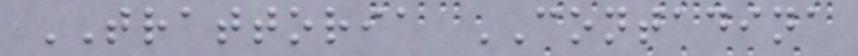TRATTORIA CONTADINA
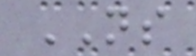NS
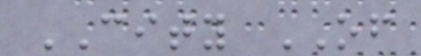CITY OF
